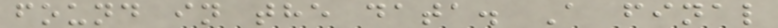found in the data. A final
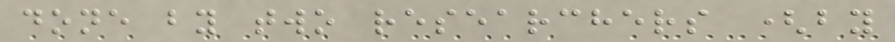done by two researchers (by
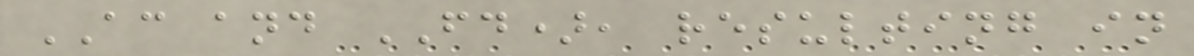AC and FD), resulting in
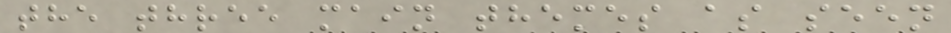the three main themes as seen
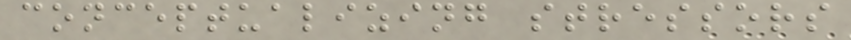conceptualizing stressors
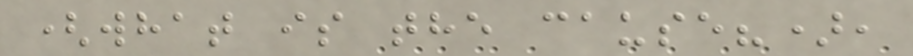(what is the cause?),
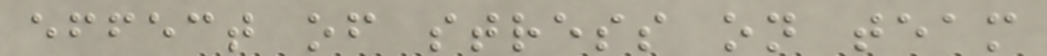effect of stress on team
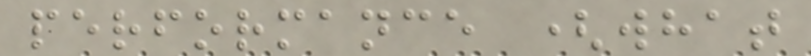performance (what
